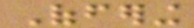Offering
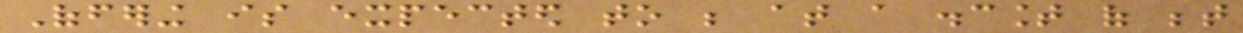Offering is expected to be at a discount of between
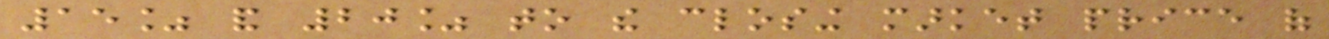15% and 20% to the closing market price of
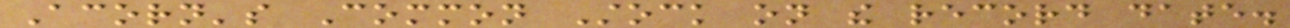Acorn's Common Stock on the record date.
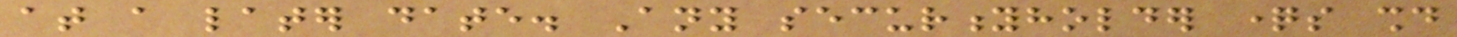at a later date. Any securityholder questions should
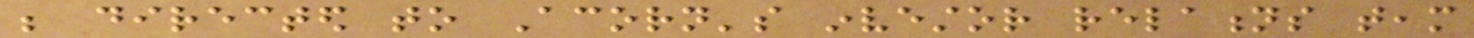be directed to Acorn's investor relations team
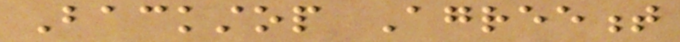Backstop Agreement
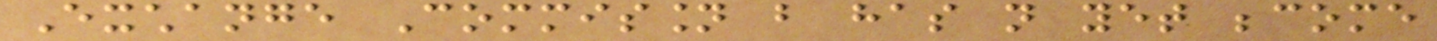Exchange Commission but has not yet become
